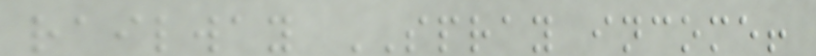railway SPRAY income!
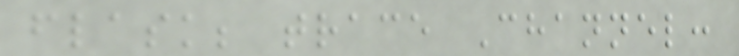flask; trace Channel:
